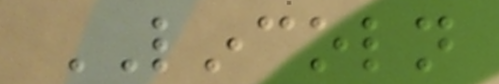LINCOLN
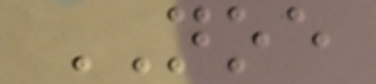NOE
